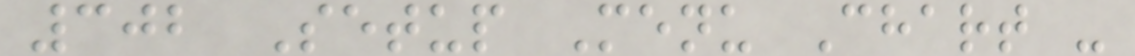302 Setup Menu Chart -
